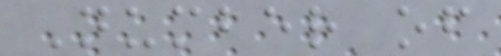Number of
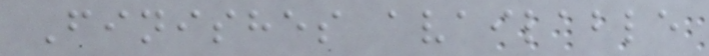Finishes available
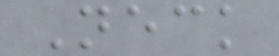Neck
